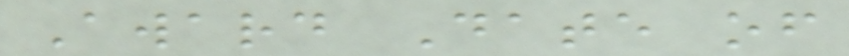Award Date of
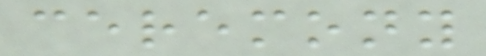ceremony
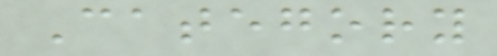Category
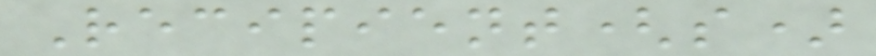Recipient(s)
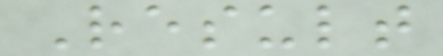Result
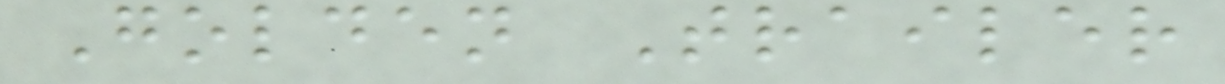Golden Trailer
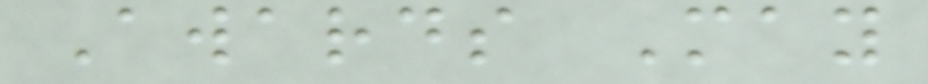Awards May
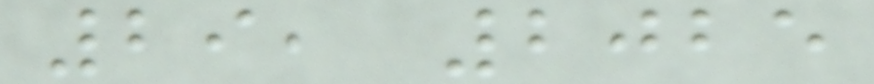29, 2025
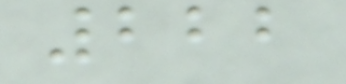222
